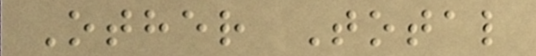Other Total
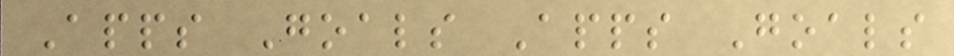Apps Goals Apps Goals
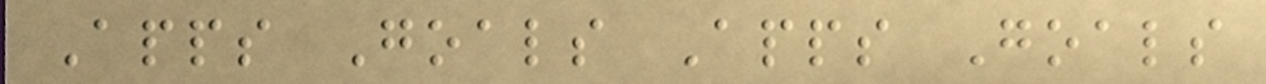Apps Goals Apps Goals
